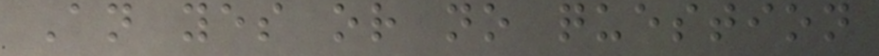An yes or no question
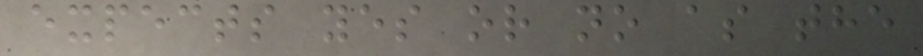expects yes or no as the
